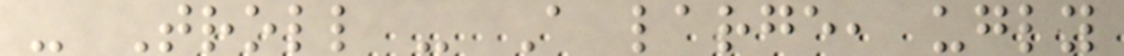- Troll - A large, ugly
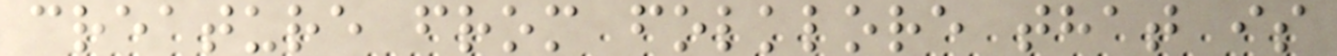creature from folklore that is
